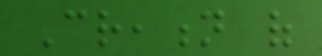Creation of
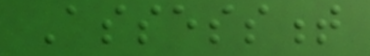Assessment
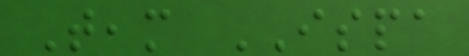Team ISPA
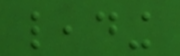leading
